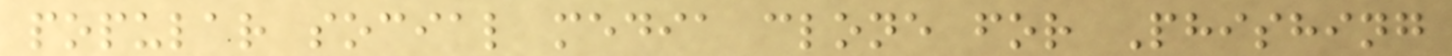popular social media clone for Phishing
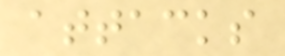attacks
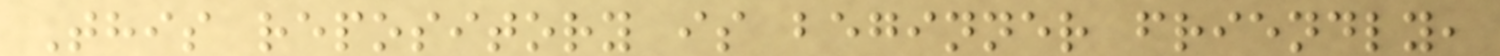This repository is beginner friendly,
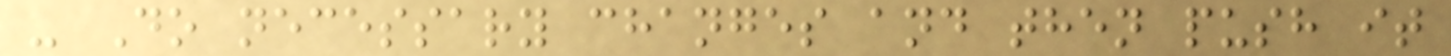- Do necessary changes and then push it
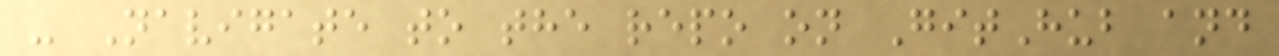- Navigate to the repo on GitHub and
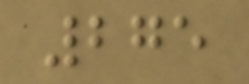275
